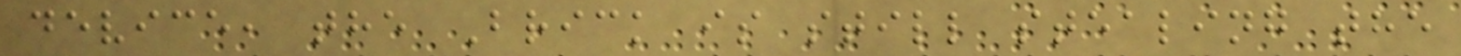device, the Brick is still stealing the
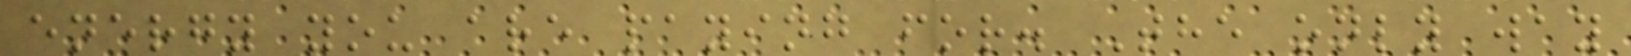energy you are paying for. The only way
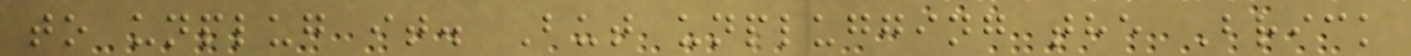to unplug it. But unplugging the Brick
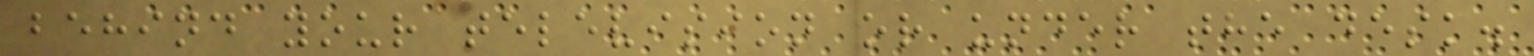behind your television or under the desk.
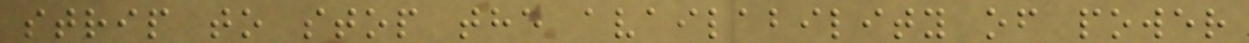strip to stop the availability of power
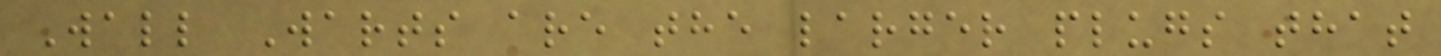Wall Warts are the larger plugs that
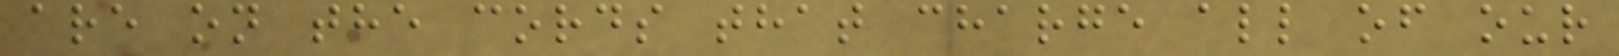are on the cords that charge all of our
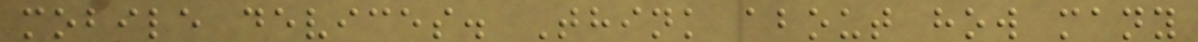mobile devices. Think about how many
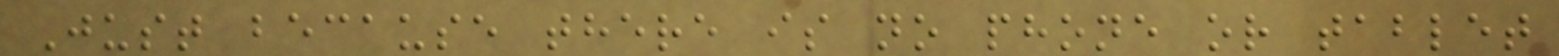Just because there is no phone or tablet
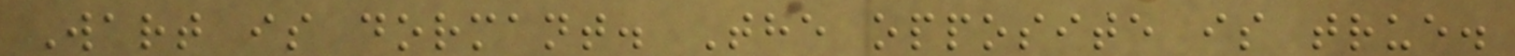Wart is dormant. The opposite is true.
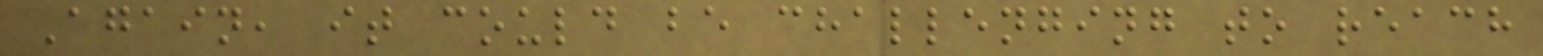Again, it could be challenging to reach
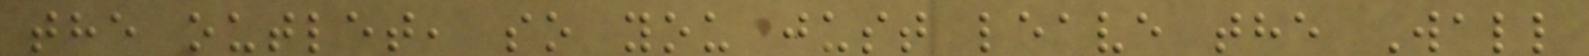the outlet, so you just leave the Wall
